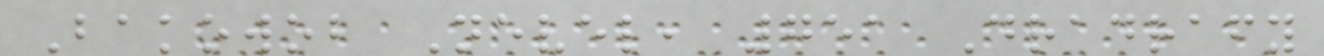Bakowob Nevel, 751 Dradrafy
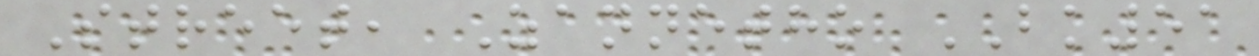Street, Zannetho BK51
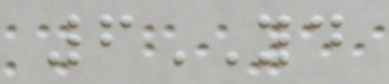6YD
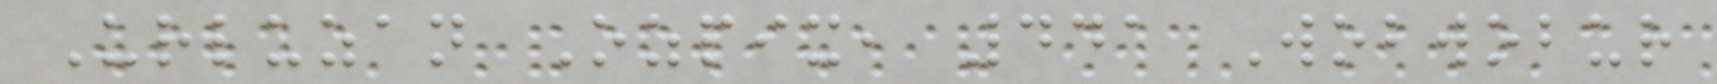Urluzan Ozpix, 441 Wobwobur
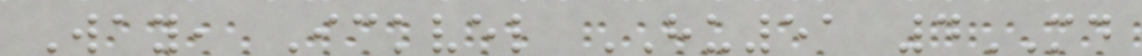Way, Ickvel HU51 4MD
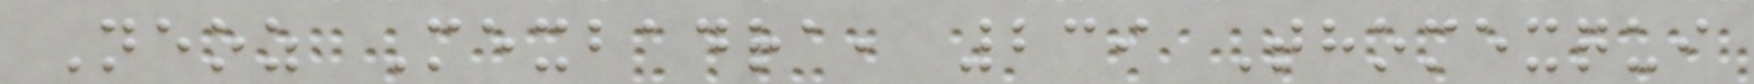Neoz Mexbadra, 239 Thomexqui
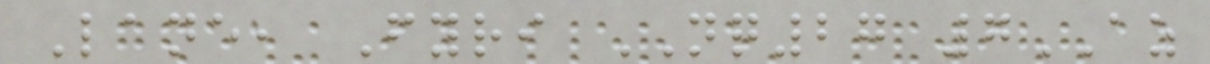Lane, Fyri NQ27 7AZ
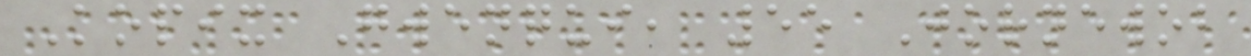Kopix Gwenqui, 55 Jornewob
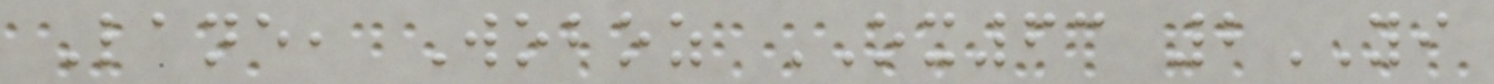Lane, Woboz OX63 2YI
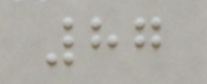87
